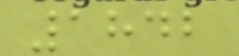1842
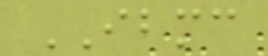IBMC
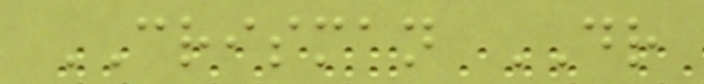CRISMAN DR
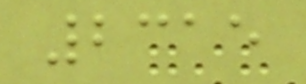2315
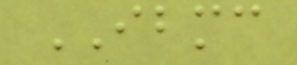IBMC
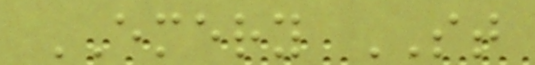EMERY ST
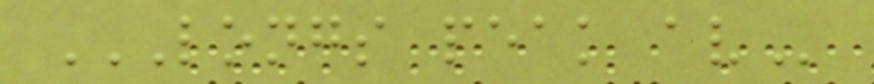LONGS PEAK AV
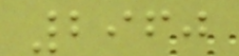2960
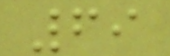69
